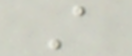A
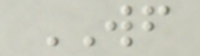WF
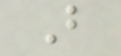B
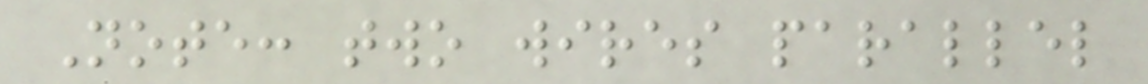Note: two wires parallel
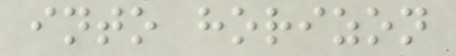into horizon
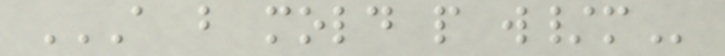A B MOLD P W/M
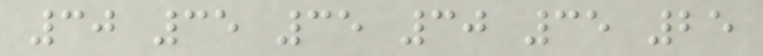30 35 35 30 35 25
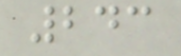243
